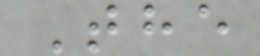The
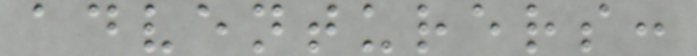adventurers:
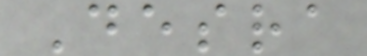Desra
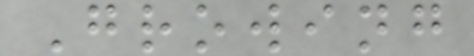Growing
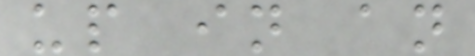up in an
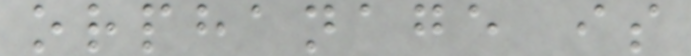orphanage is
